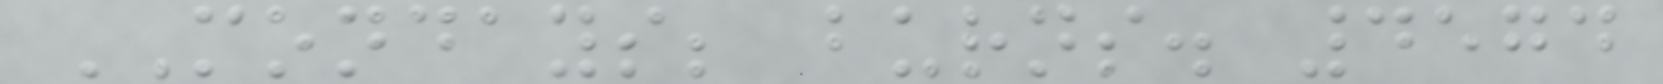MONDAYS; burns. 4574
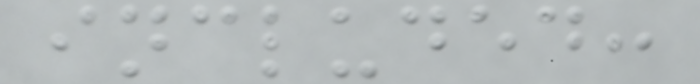included:
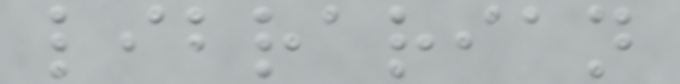librarian
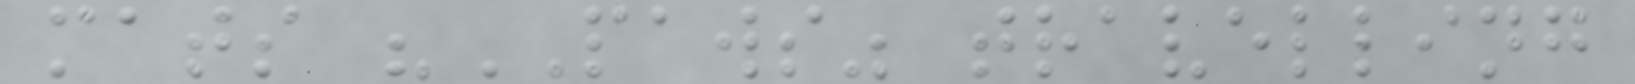mats "PAWS" travelling
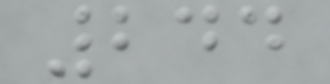244
